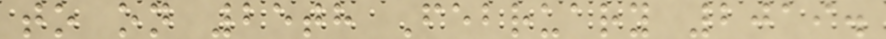to on 25th February 2019.
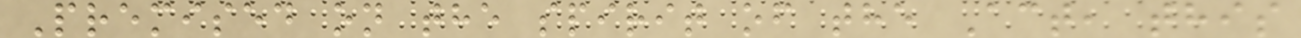Premised on the spirit of the Act, this
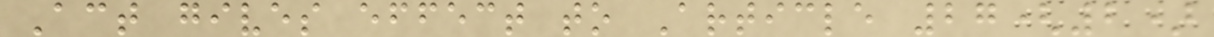Act gives effect to Article 27(2)
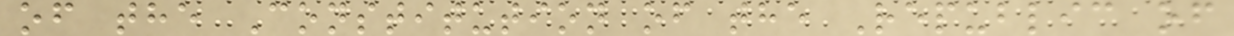of the Constitution of the Republic of
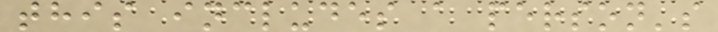this includes a person's
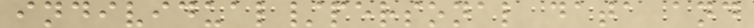individual/personal data and
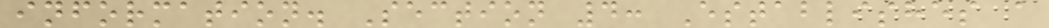information. Section 4: Establishes a
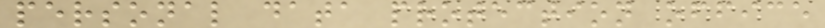personal data protection office
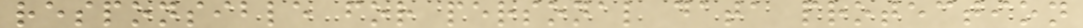responsible for personal data protection
